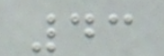43
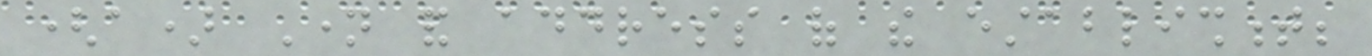(a) Name and address of the establishment;
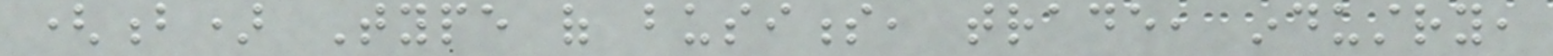(b) Type of business, trade, industry,
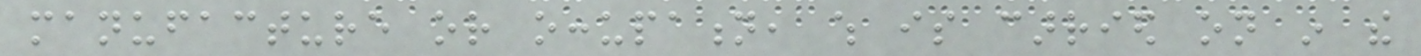manufacture or occupation, which is carried on in the
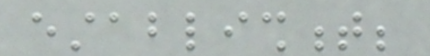establishment;
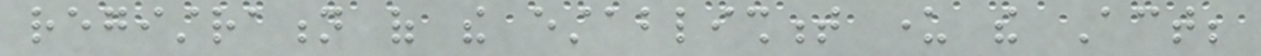registration of the establishment under the Act;
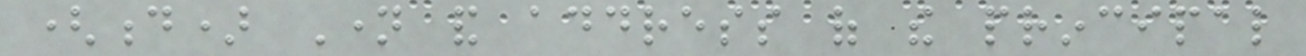(d) Name and address of the principal
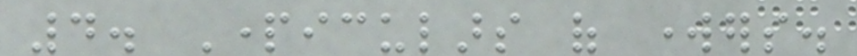4. Particulars of workers.
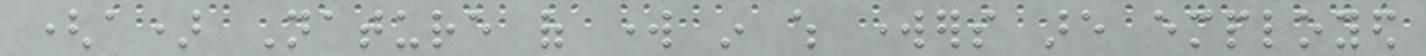(a) Nature of work in which workers are employed
